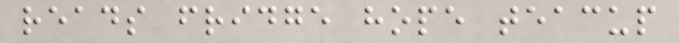reads fridge hope teacup
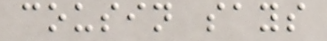cousin says
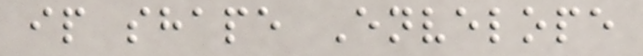ip shape Envelope
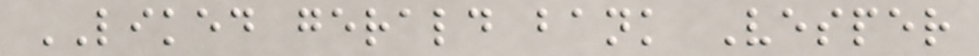LIKED gerald bank Vesper
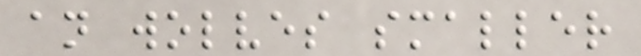an wolves smaller
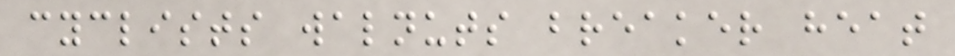cyclists walnuts breaker heat
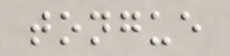tongue
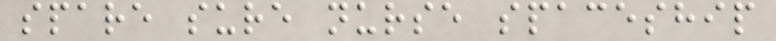spare sure nurse spaceship
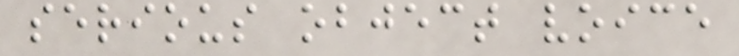serious object voice
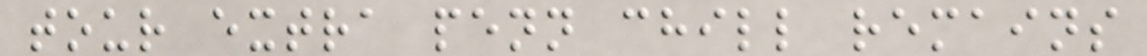tour extra penn chill remains
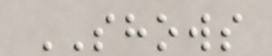SHOWS
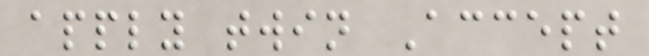apply twin Accept
